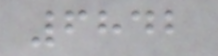6842
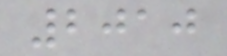2010
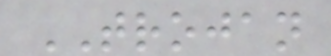TROJAN
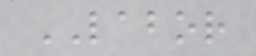LABOR
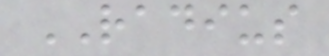RADIUS
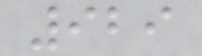929
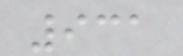931
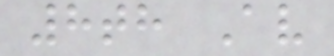8th Av
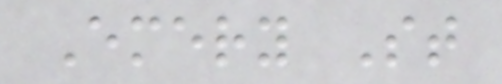Emery St
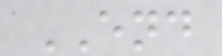END
